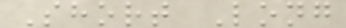Short Long
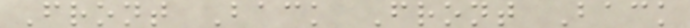Front Back Front Back
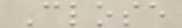Close
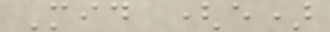Mid (e)
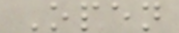Open
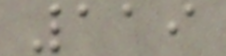119
